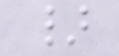}
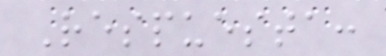Respuesta:
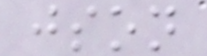json
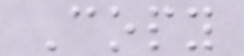Copy
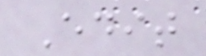Edit
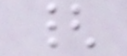{
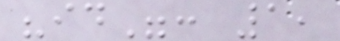"id": 1,
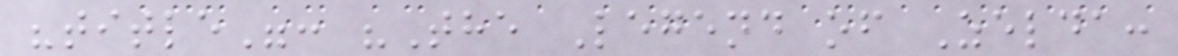"title": "The Legend of Zelda:
